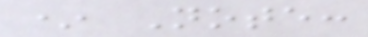* Note:
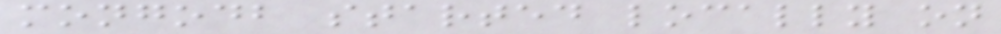mongodb started locally on
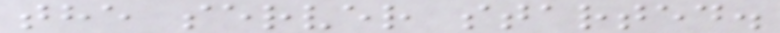the server started.
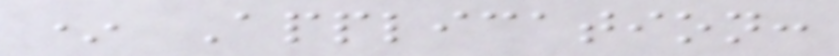* Application:
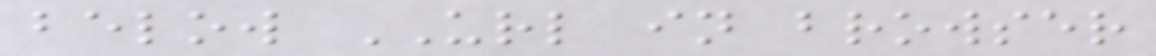below URL in browser
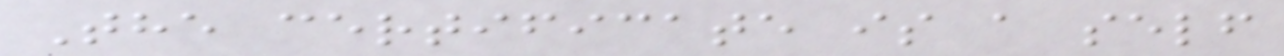The certificate is a self
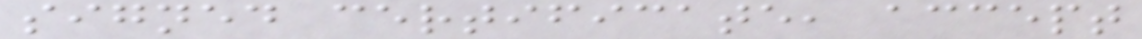signed certificate, accept
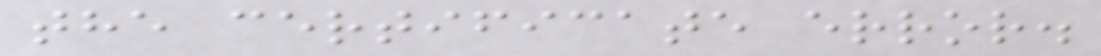the certificate error.
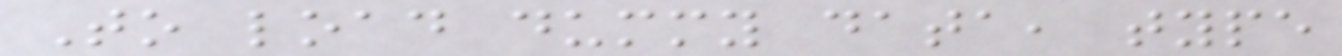To load dummy data, type
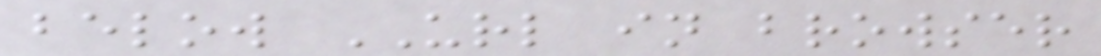below URL in browser
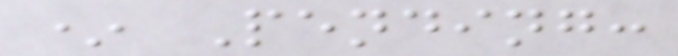* Pending:
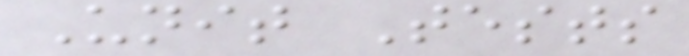Unit Tests
